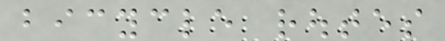bicycle routes
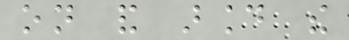on and around the
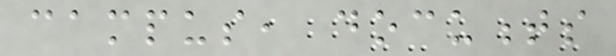campus, documents
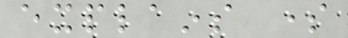explains some
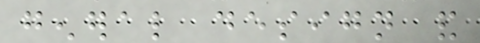general design and
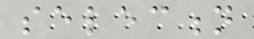selection
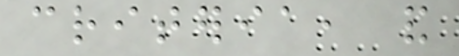criteria, and
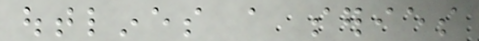outlines a series
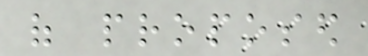of proposed
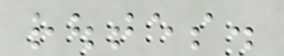routes.
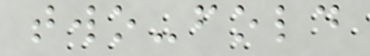two-fold
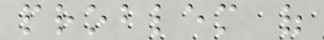problem of
